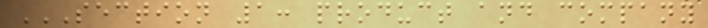SECTION 1: PRODUCT AND COMPANY
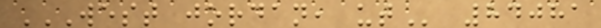WEST JORDAN, UT 84081
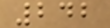242
